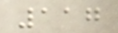117
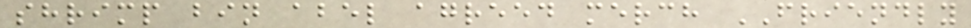shrimp bin abel agreed merch FRIENDLY
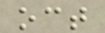oct
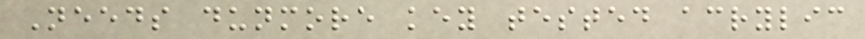Needs dunmore key tested acrylic
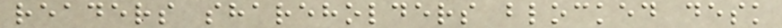readers shareholders blocked desk
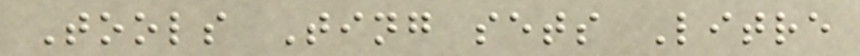Tools Ting sets Litre
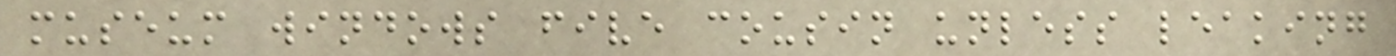museum windows five cousin unless leaking
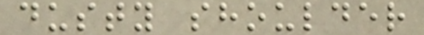dusty shoulder
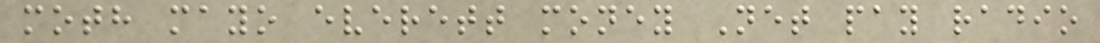moth mayo everett money Net pay radio
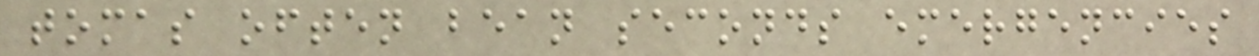tomas often bean seconds emergencies
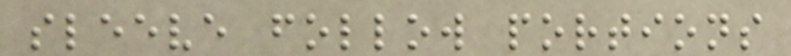sleeve follow portions
